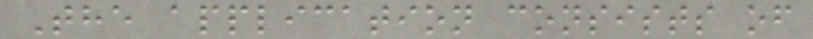The application consists of
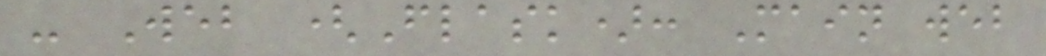- Web (Flask): Main web
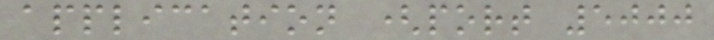application (port 5000
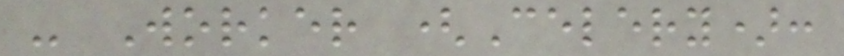- Worker (Celery):
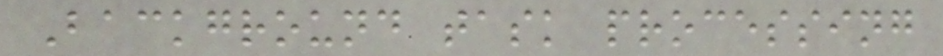Background task processing
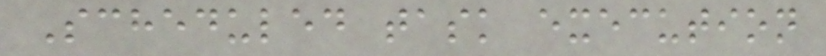Scheduled task execution
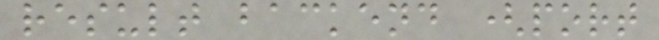result backend (port
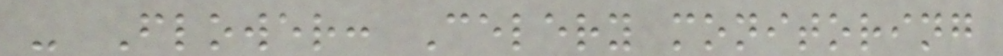- Flower: Celery monitoring
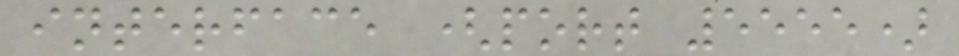interface (port 5555)
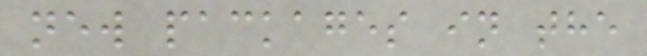new packages in the
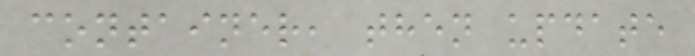container, then update
